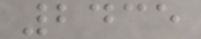2435
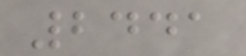2441
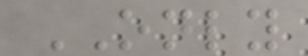ONLY
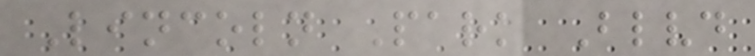Lincoln Park Blvd
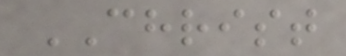CHRIST
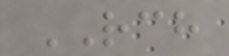RCH
